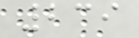239
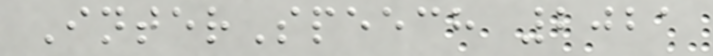InterSpeech 2021
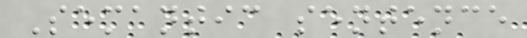Semantic sentence
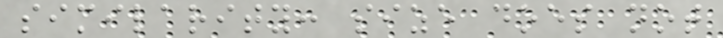similarity: size does not
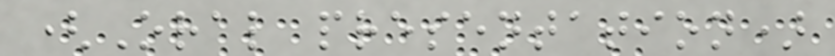(Oral presentation)
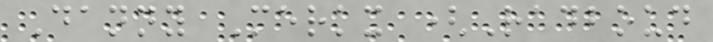Danny Merkx (Radboud
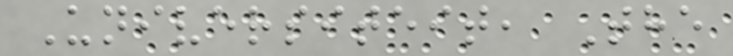Universiteit, The
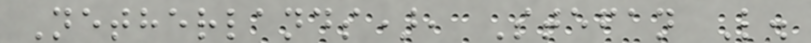Netherlands), Stefan L.
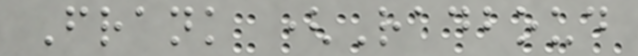Frank (Radboud
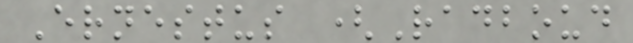Ernestus (Radboud
